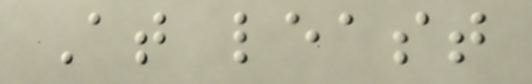At least
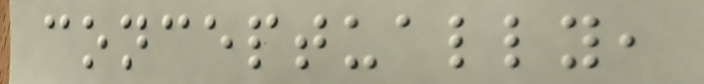conceptually,
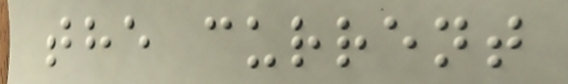the current
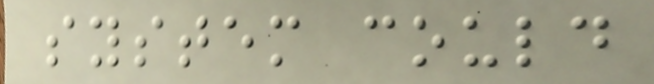system could
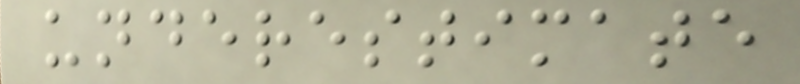underestimate
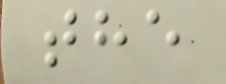the
